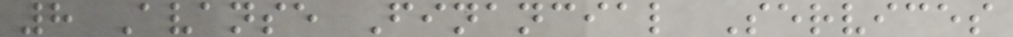8 Avanse Financial Services
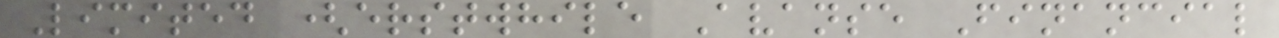Limited (erstwhile Avanse Financial
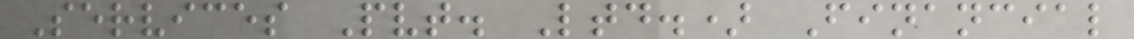Services Pvt. Ltd.) Financial
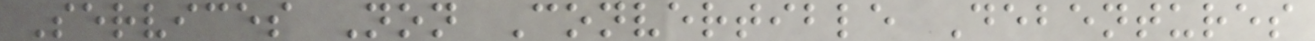Services Non Convertible Debentures
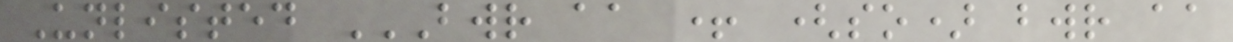Unlisted BWR AA + (SO) BWR AA
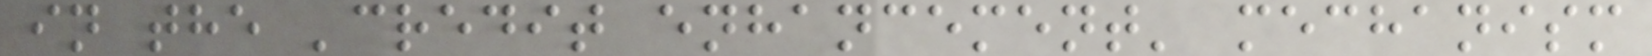in the 'credit enhancement' mechanism
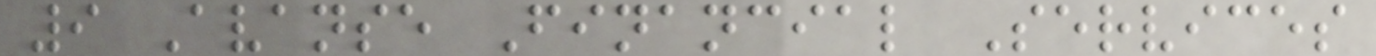9 Avanse Financial Services
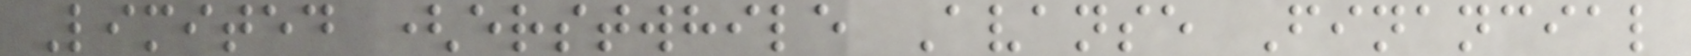Limited (erstwhile Avanse Financial
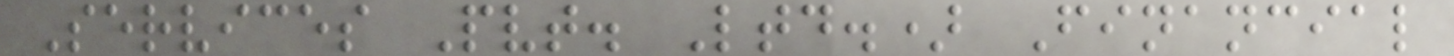Services Pvt. Ltd.) Financial
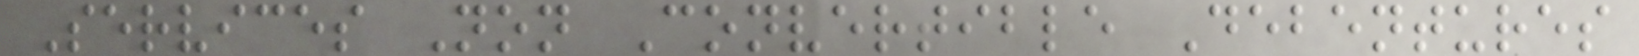Services Non Convertible Debentures
